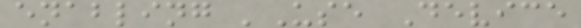enabling 'Use Device
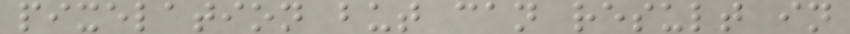pixelation but can result in
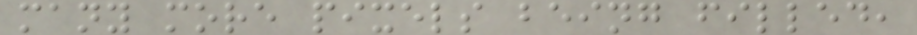many more pixels being filled,
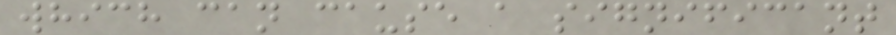which can cause a significant
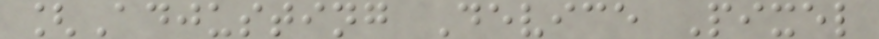[Adjusting Device Pixel
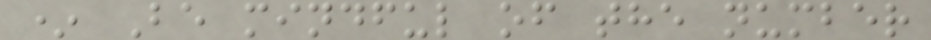* Be mindful of the number
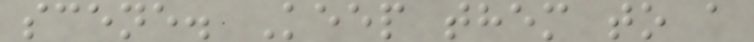scene. Keep them to a
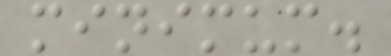minimum.
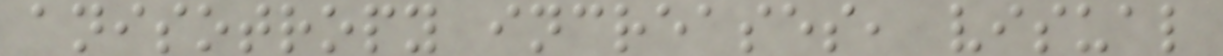anisotropy increases, visual
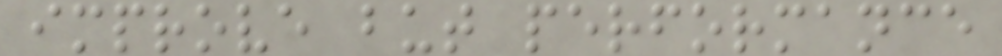improve but performance
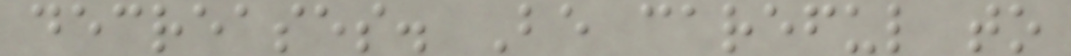decreases. Be careful to
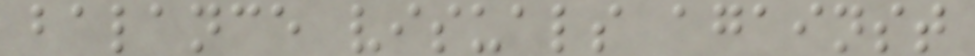balance visuals against
